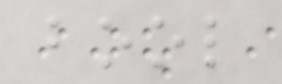bool
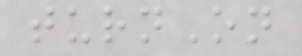turnOn
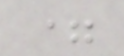=
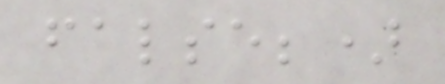false;)
